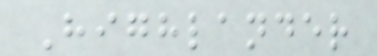Highlander
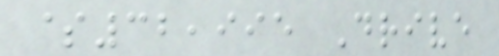$32,995 Drive
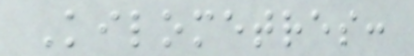Kilometres:
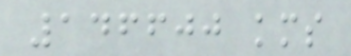146600 kms
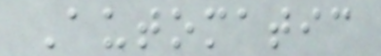Automatic
